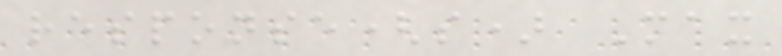response(s) Max
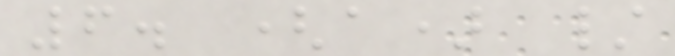6. (a) /
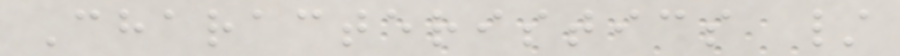Characteristics /
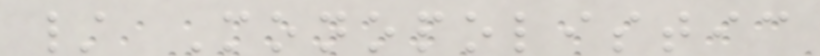/ Monopolistic
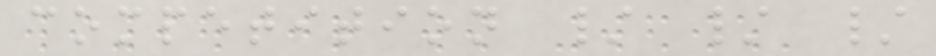competition / / /
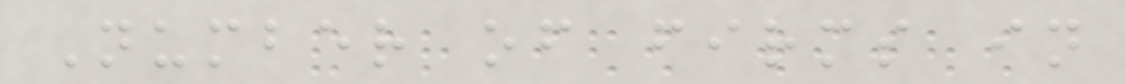Number of firms in
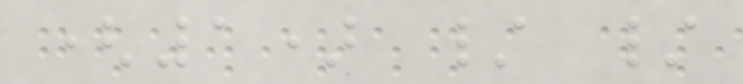(1) / /
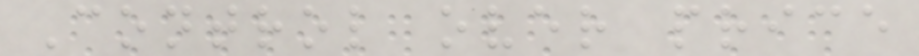Control over price
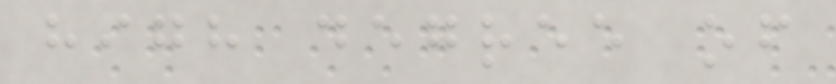high degree of
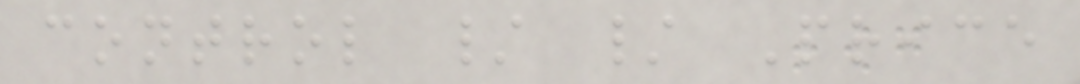control / / Price
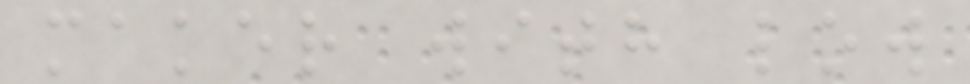maker with low
